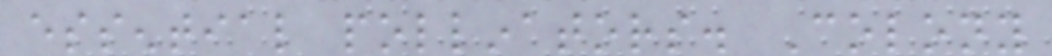essential pollinators. Colony
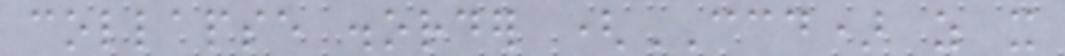collapse disorder (CCD) as it
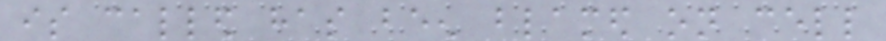is called has been blamed on cell
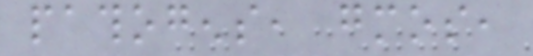pathogens, gmos,
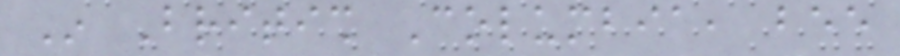In British Columbia, bee
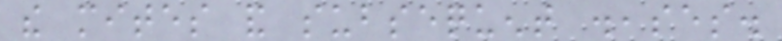the mites and subsequent diseases.
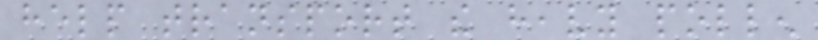help transport the heavy pollen
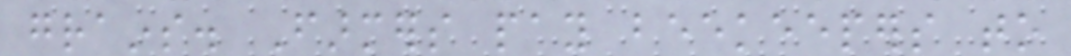grains. Farmers pay beekeepers to
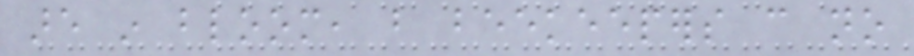are in bloom, but beekeepers can no
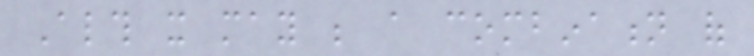Although it may be a combination of
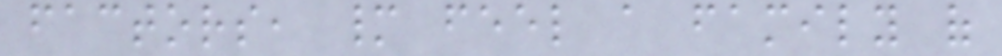factors, many feel a family of
